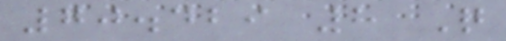70.429 8 Q
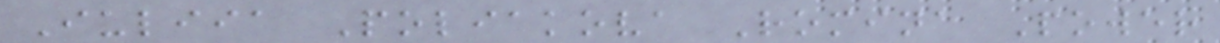Iuliia Poliakova Romina Power
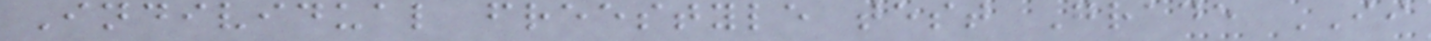Individual freestyle test Grade II
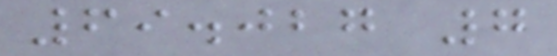69.027 7
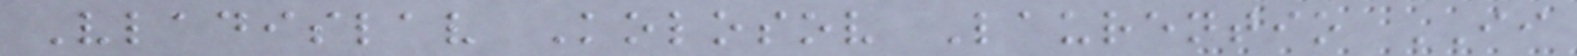Vladislav Kolosov Laurentio II
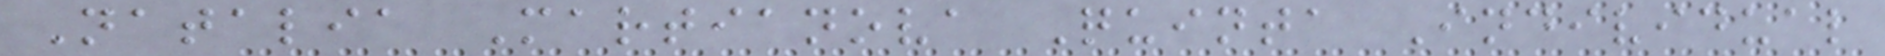Natalia Martianova Quinta Individual
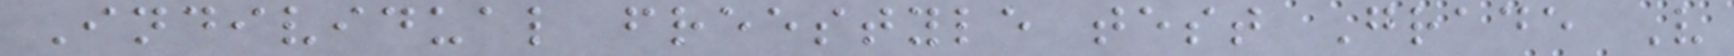Individual freestyle test Grade V
